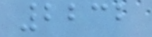2232
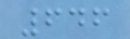646
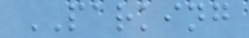PARKING
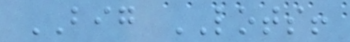BIG LOTS!
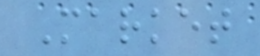Market
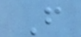F
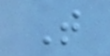T
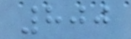800
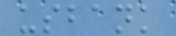usbank
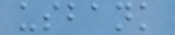usbank
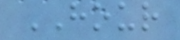HOUR
